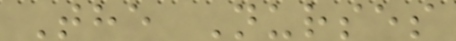The Nurses
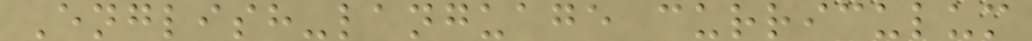English-language curriculum
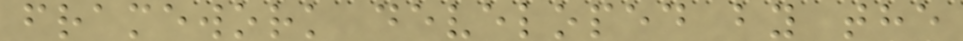framework developed by the
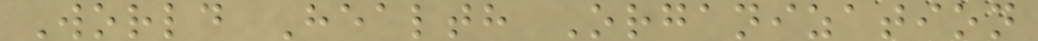World Health Organization
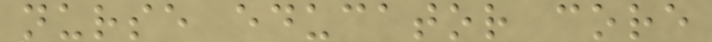nurse educator core
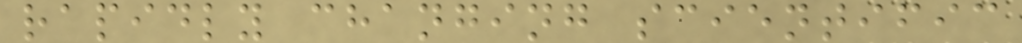rapidly changing scientific
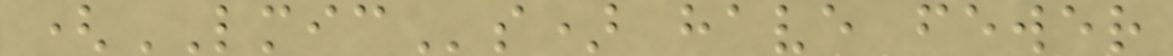(LMICs) have fewer
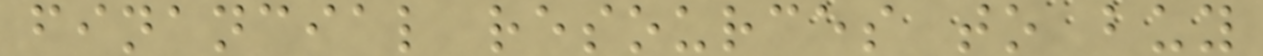financial resources to buy
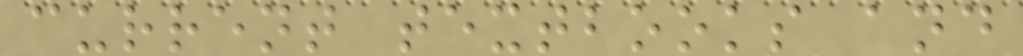current textbooks and
